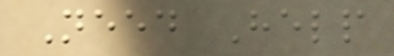Need Help
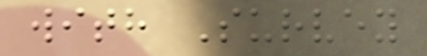with Survey
